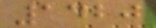1420
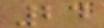24
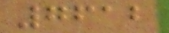7612
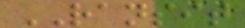RANSIT
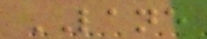LANE
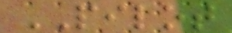PILOT
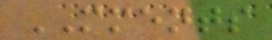MMENTS
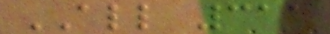ALL 311
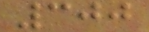300
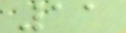11
